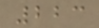223
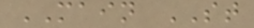MAIN ST
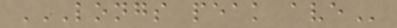LONGS PEAK AVE
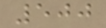500
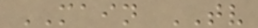MAIN TV
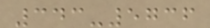343-5736
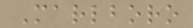Marlboro
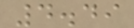4.49
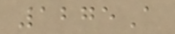1275A
